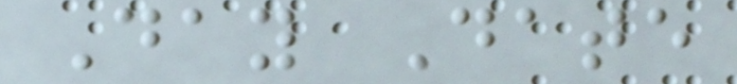Day Date
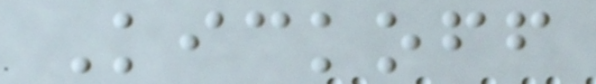Kickoff
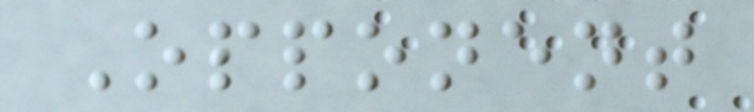Opponent
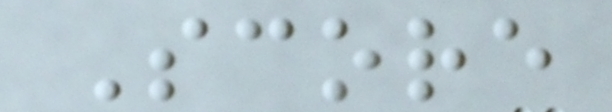Score
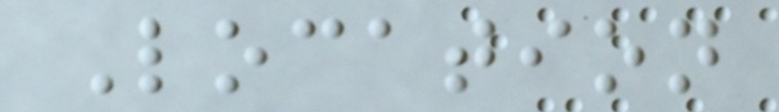Location
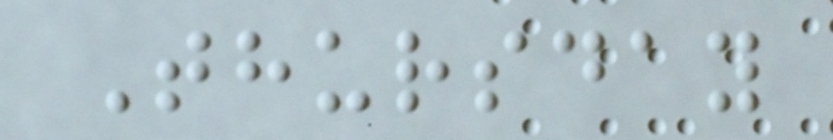Thursday
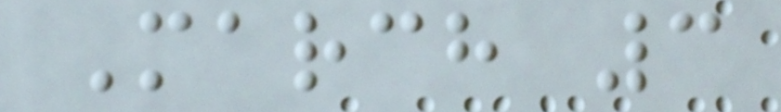March 3
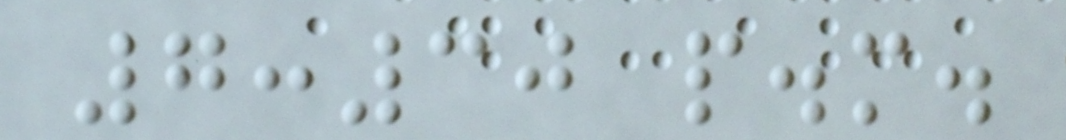7:30 p.m.
